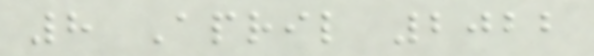8 April 2022
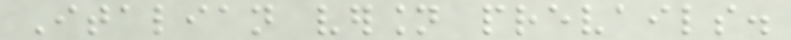Italian version prevails.
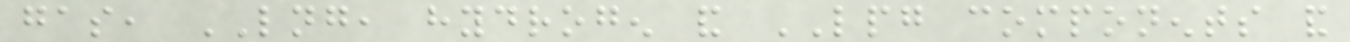gas, LNG, hydrogen and LPG components and
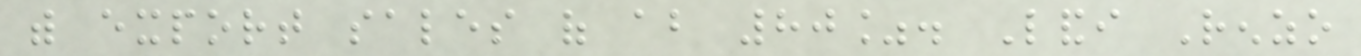with export sales of about 80%. Landi Renzo
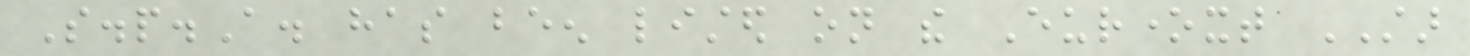S.p.A. has been listed on the Euronext STAR
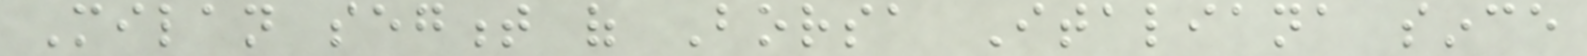Milan segment of Borsa Italiana since
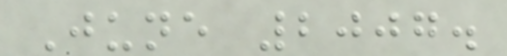June 2007.
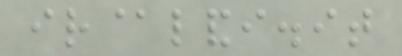ir@landi.it
